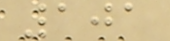101
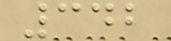342
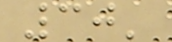30'
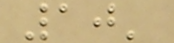10'
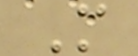M
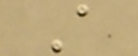A
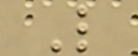L
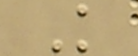K
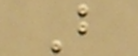B
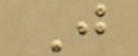J
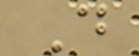D
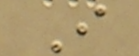I
